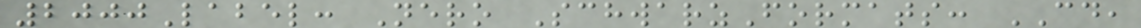2000Label: Nero SchwarzFormats: CD,
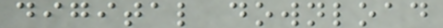digital download
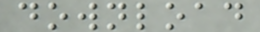download
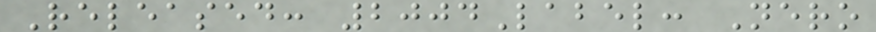Released: 2004Label: Nero
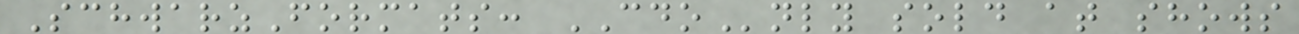SchwarzFormats: CDOnly sold at shows
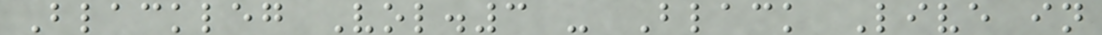Blackleg Vol.3 - Black Live in
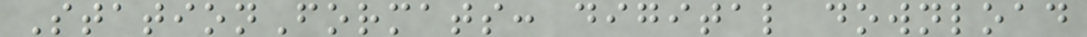StationFormats: digital download
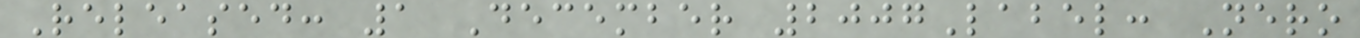Released: 1 December 2007Label: Nero
